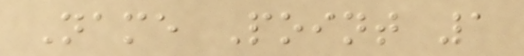Name Point 1
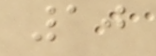10
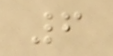6
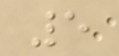5
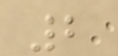2
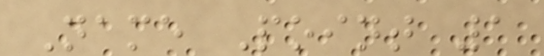Name Point 1
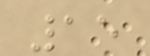15
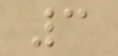3
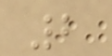2
